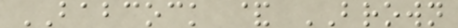BABCOCK & BROWN
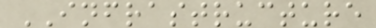INFRASTRUCTURE
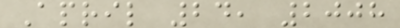April 24, 2008
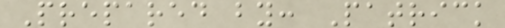Prepared by: Patrick
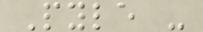Pyle -
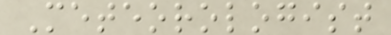Meteorologist
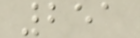251
